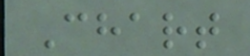Chart
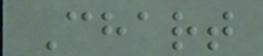Chart
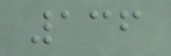136
